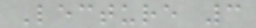Lecture 3
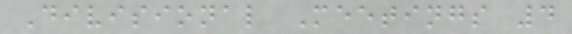Divisional Meetings 4
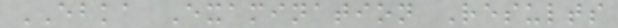EBKA Examination Results
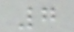7
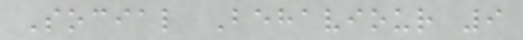Social Behaviour 9
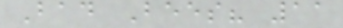Bad Bees? 11
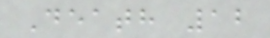Death 12
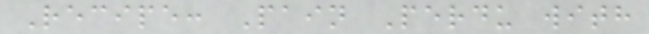Recipe: Pain Perdu with
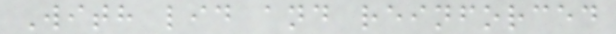With lid and reinforced
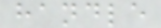handle
